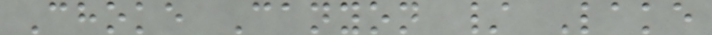Choke Canyon / Lake
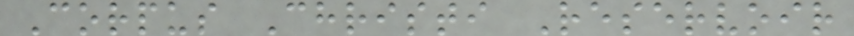Corpus Christi Reservoir
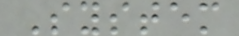System
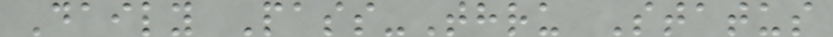Daily Pass-Thru Status
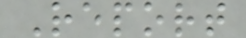Report
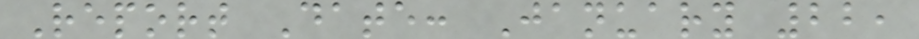Report Date: January 22,
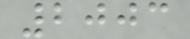2003
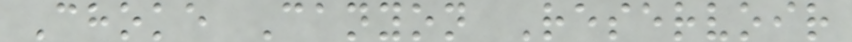Choke Canyon Reservoir
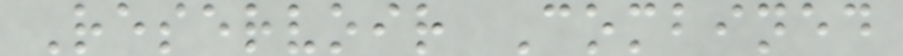Reservoir Combined
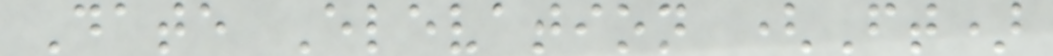Date Elevation (Ft)
